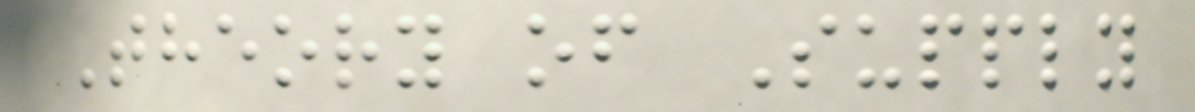Theory of Supply
